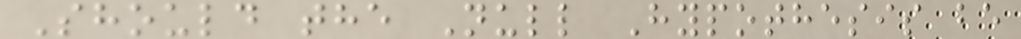Should the Null Hypothesis be
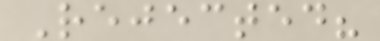Rejected?
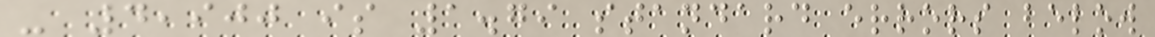- 4,900 is 1.79 standard errors below
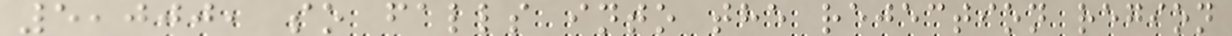5,000, so falls into the rejection region
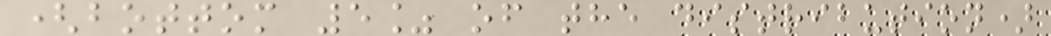(bottom 5% of the distribution)
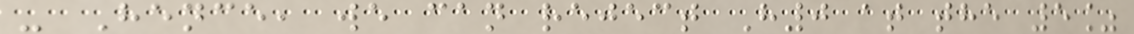- Hence, we can reject H0 at the 5%
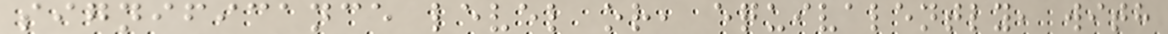significance level or, equivalently, with
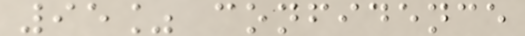95% confidence
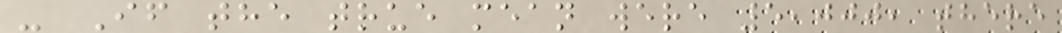- If the true mean were 5,000, there
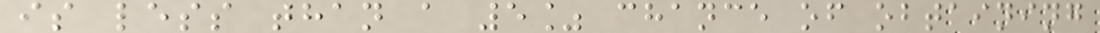is less than a 5% chance of obtaining
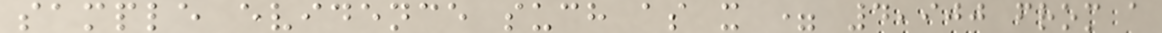sample evidence such as x = 4,900 from a
